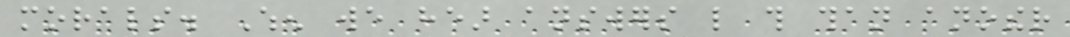morals. When we hear answers like this than another
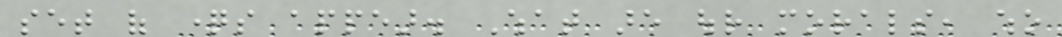set of questions appear. What are our morals, who
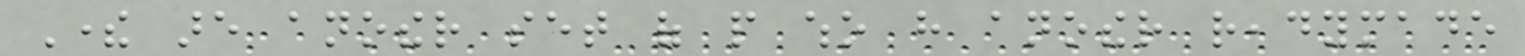There are another set of people who have another readymade
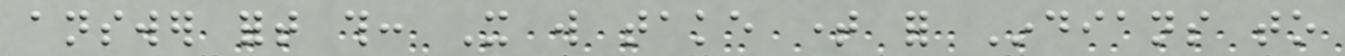answer fort this: It will take time for Indians to
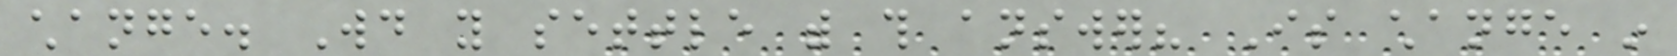change. Would you settle with this answer? Is change in
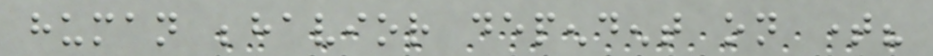human behavior dependent on time?
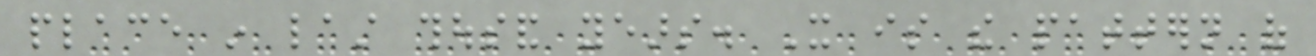place in last thousand years. It is the pattern of
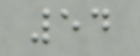54
